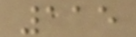115
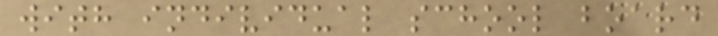with individual school board
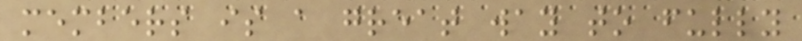members is a great way to fully
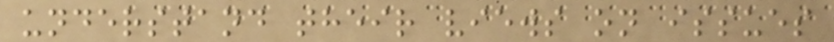understand their views on issues
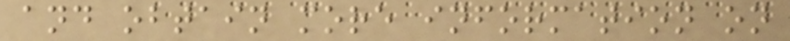and obtain more information on
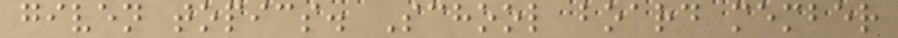given topics. School board member
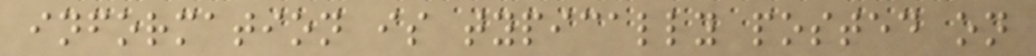information is typically posted on
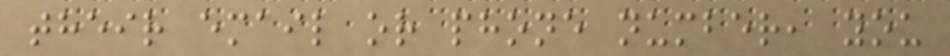their email or phone number, you
